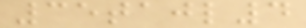35tajl4
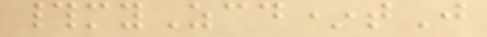#myZcd*tJ
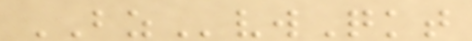BZvwQkt
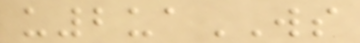u2uaWS
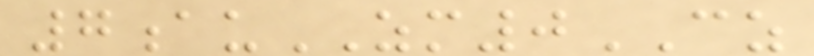7auZM0CZ
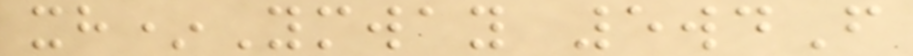xh*Ymway 5wdF
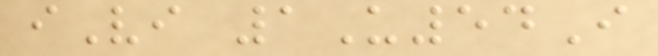iVi 1U54I
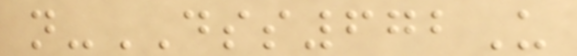n-DSS672U
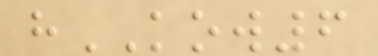hKOW6
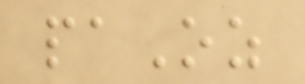paOz
